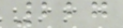227
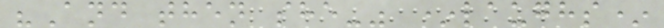"And then she-" *laughs*
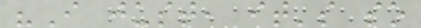"I just, it's so
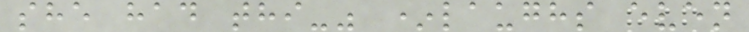she had thi-" *laughs even
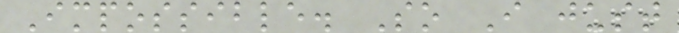Impossible. So I just
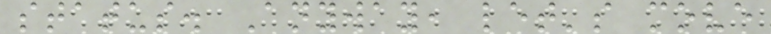status. Anyway, let's move
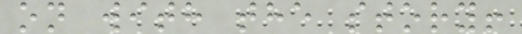on with the story!
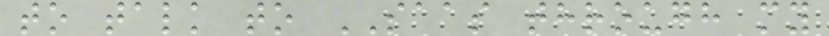to talk to SAAS through my
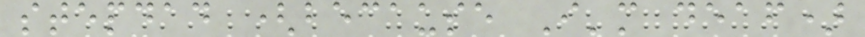stepdad (because I'm deaf)
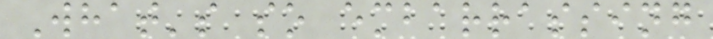What's so embarrassing
